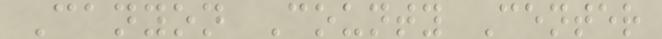Canyon County Center
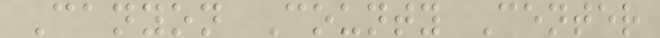Canyon County Center
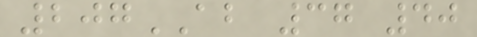207AB 37 40
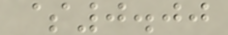$0.00
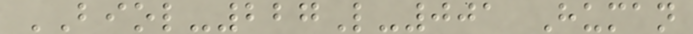BIOL-227L-001 Human
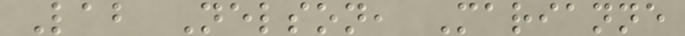Lab Nelson, Marianne
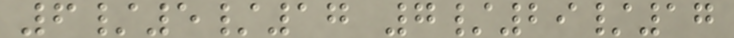6/5/17 7/29/17
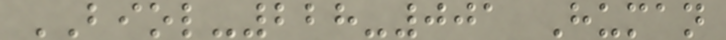BIOL-228-001 Human
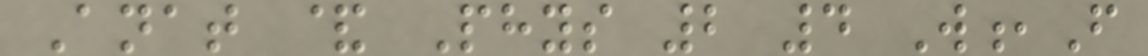Anat & Phys 2 4 W,F
